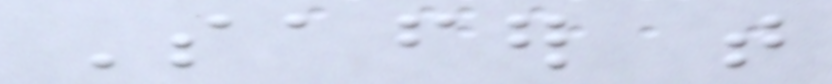Safer that
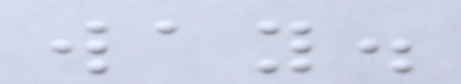way.
